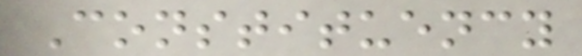Constituency
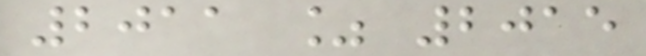2011 % 2015
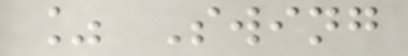% Swing
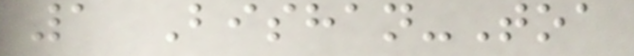1 Bishan-Toa
